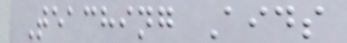Teaching Aids
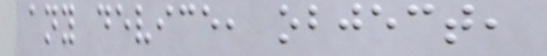any device, object,
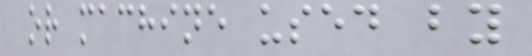or machine used by
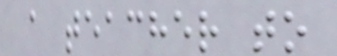a teacher to
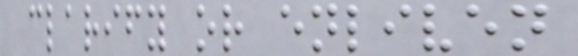clarify or enliven
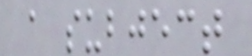a subject
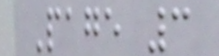Page 3
